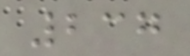237
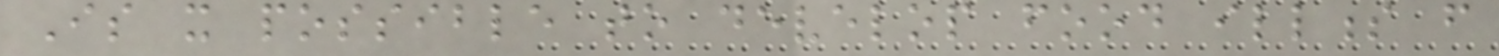Is it possible to develop food illness from
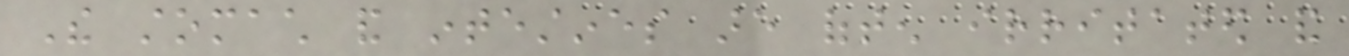The stomach and intestines are often irritated and
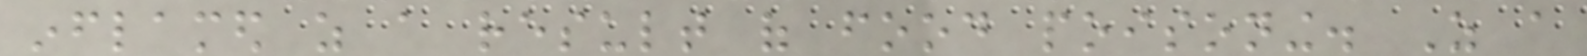inflamed as a result of food poisoning. As a
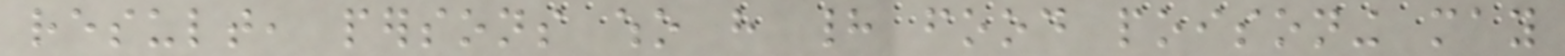result, persons who have had food poisoning may
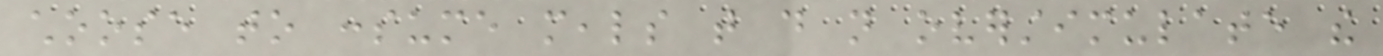choose to consume meals that do not overstimulate the
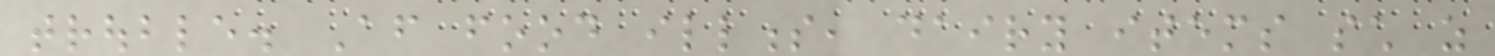trouble. After food illness, dairy items such as
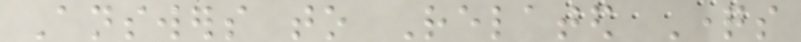Answers to Related Questions
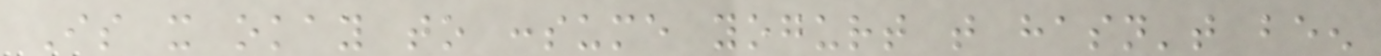Is it okay to consume yogurt that hasn't been
